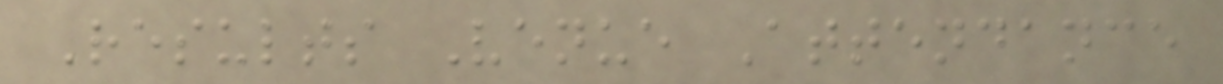Results Venue Attendance
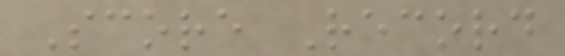Score Record
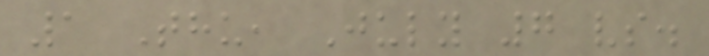1 Thu, July 7 vs.
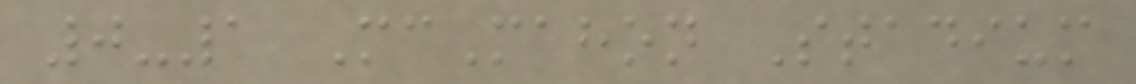0-1 McMahon Stadium
